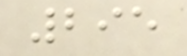295
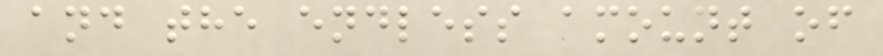and the endless amount of
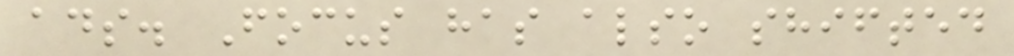ads. Focus has also shifted
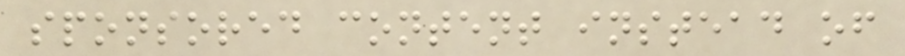sponsored content instead of
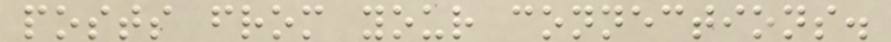posts from your connections.
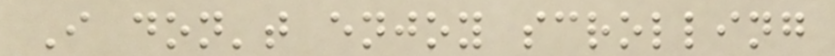I don't enjoy scrolling
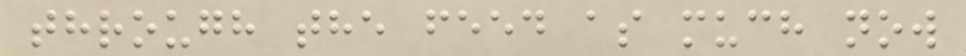through the feed as much now
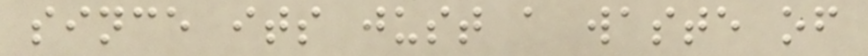since its just a waste of
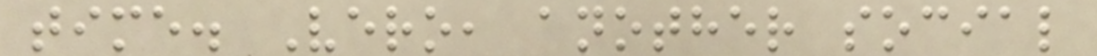time. Vero, another social
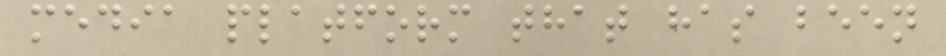media platform that has been
